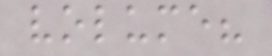volume?
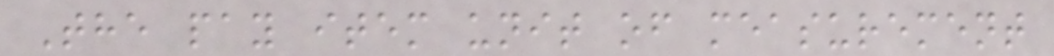The pay item unit of measurement
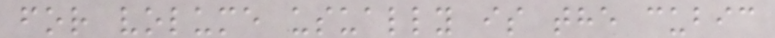for volume usually is the cubic
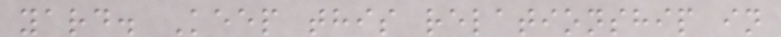yard. Keep this relationship in
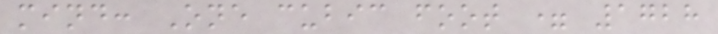mind: One cubic foot = 1728
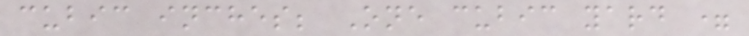cubic inches; One cubic yard =
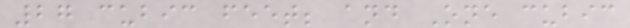27 cubic feet; and One cubic
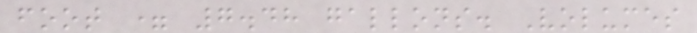foot = 7.48 gallons. Volumes
